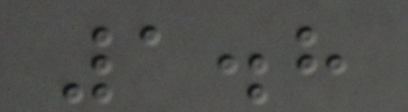1.8
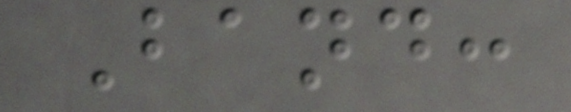Band:
